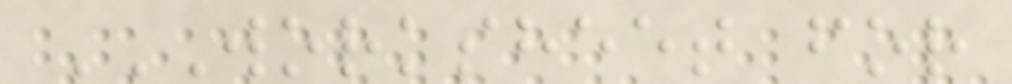WORKSHEET FOR
